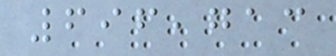696,713
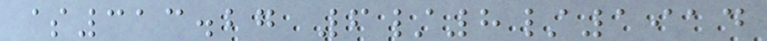$313.27 6/8/1914
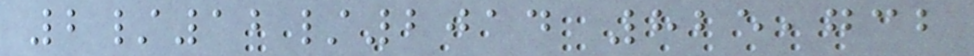2/12/2014 825,732
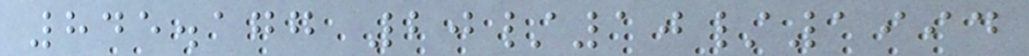845.177 20/10/1994
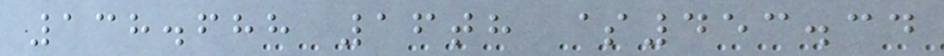138.688 16th $453.34
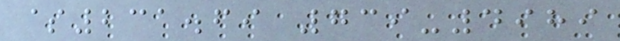$231.69 739-4989
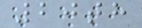20th
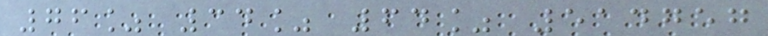76% 34% 64% 514757
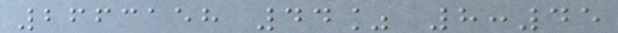2663158 44% 8:45
